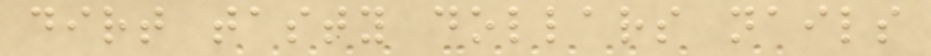dirt tasty dollars nails
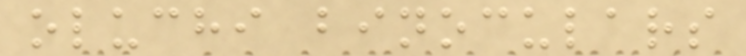oluchi binoculars
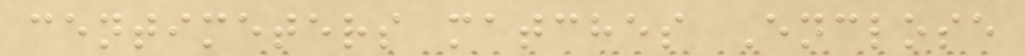centimeters matches Enclose
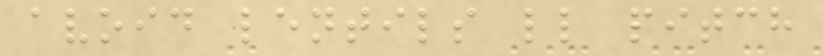avoid lentils ll pitch
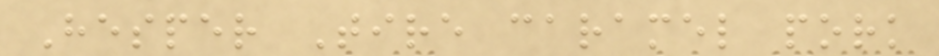Hesper Tire caramel pork
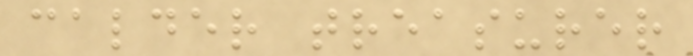calder treasurer
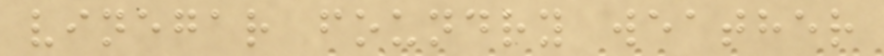vinegar foundry weather
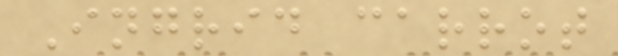Ingrid carrot
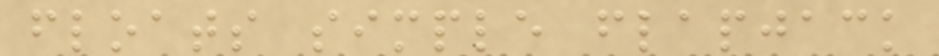floats simple flapjack
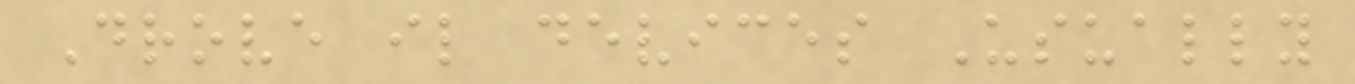Drove il devices Usually
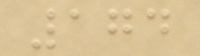174
